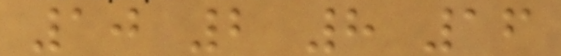10 2 8 16
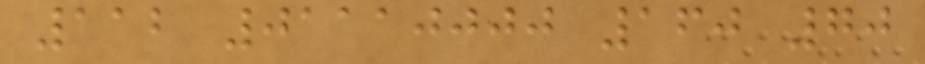112 01110000 160 70
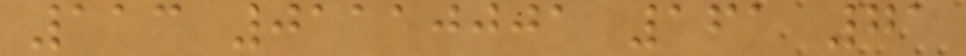113 01110001 161 71
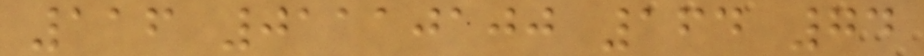116 01110100 164 74
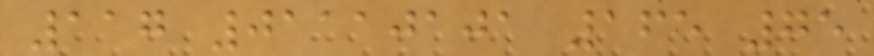117 01110101 165 75
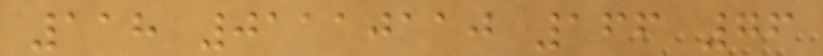118 01110110 166 76
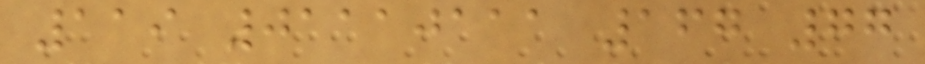119 01110111 167 77
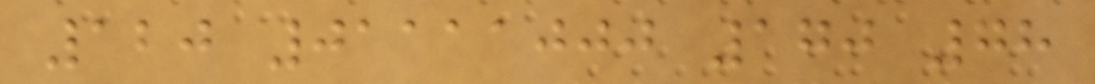120 01111000 170 78
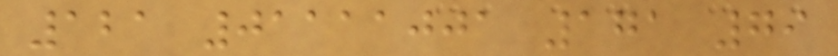121 01111001 171 79
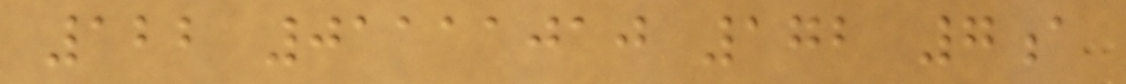122 01111010 172 7a
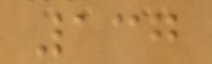137
